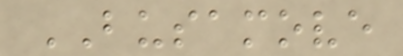BUSAMOVE
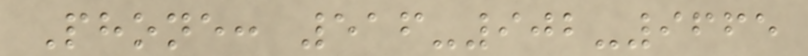Phone: 516-902-9665
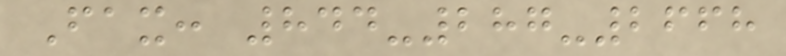Fax: 844-287-2668
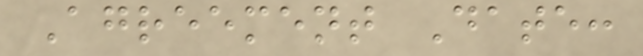Agreement Date:
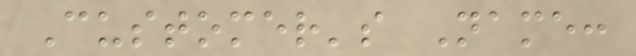Customer's Name:
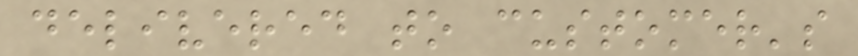delivered to customer's
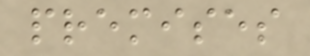premises
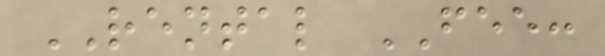RENTAL FEE:
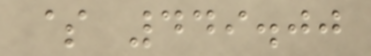$ 449.00
